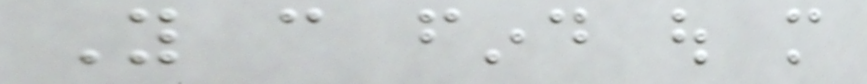You can find out more
